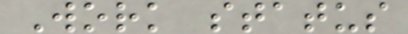Work status
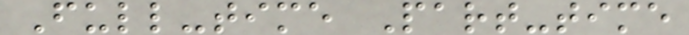Full-time Part-time
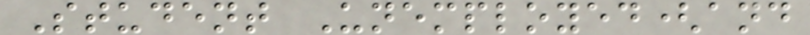Student Unemployed(and
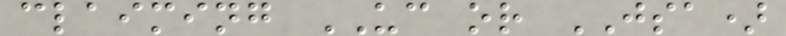claiming UC or JSA)
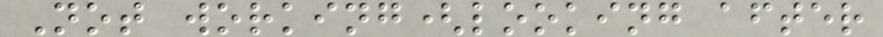Not working(looking after
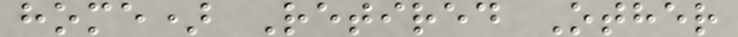home) Retired Other
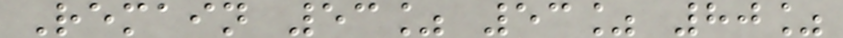Remain 53% 53% 80%
